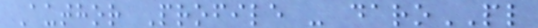Author Profile - daroPL
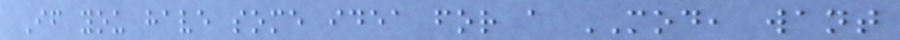If you have some idea for a MOD, want
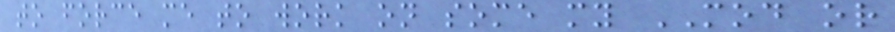to force me to work on some my MOD or
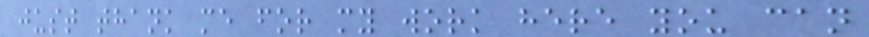just thank me for my work here you can
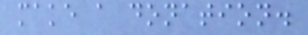make a donation.
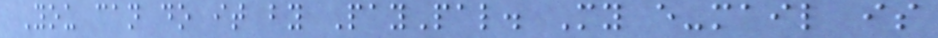You can do it by PayPal. My e-mail is
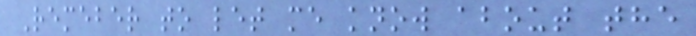Remeber to let me know about the
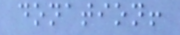donation!
